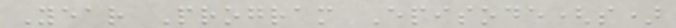Year Program Episode(s)
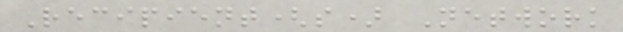Recipient(s) Network
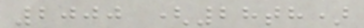2000 (28th)
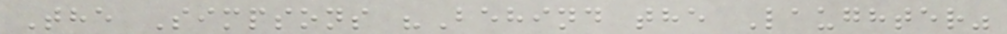The Simpsons "Behind the Laughter"
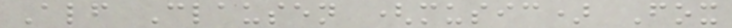Alf Clausen (music) Fox
